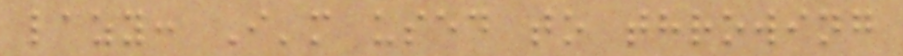lazy: I'm used to throwing
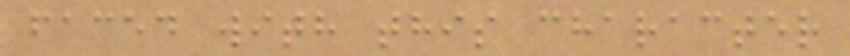faced with this character
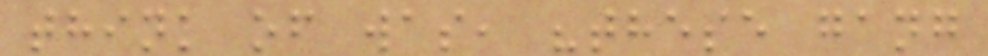think of was, "these gang
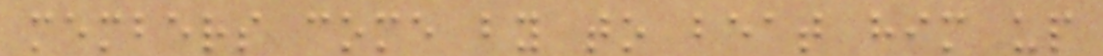members come by to beat him up
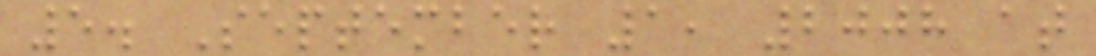5. September 1, 2008 at
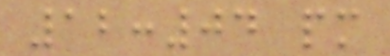12:04 pm
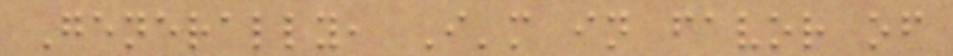Generally, I'm in favor of
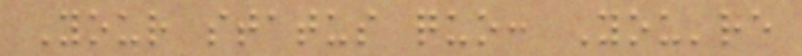Your status quo: You're
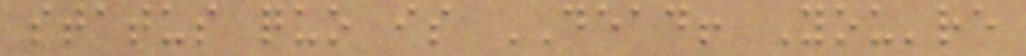status quo is DEAD! You're
